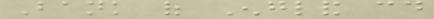Bank of England could
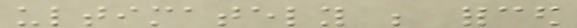ultimately be forced
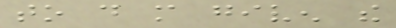to do more given the
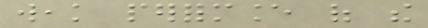weak performance of the
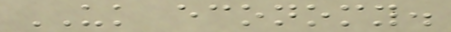UK economy.
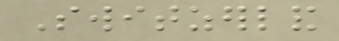Switzerland
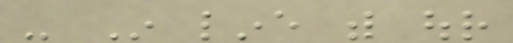- In line with our
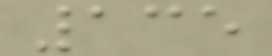135
